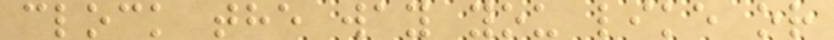clock the way you like or
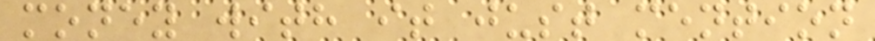money with it just mention
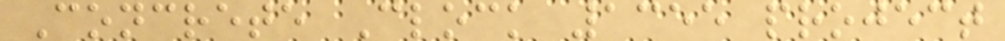Concrete Clock 1355 project
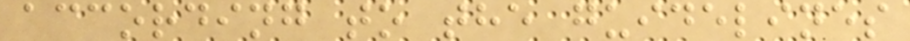according to the guidelines
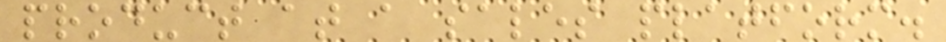product at a sales platform.
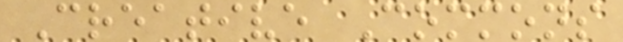Creative Commons
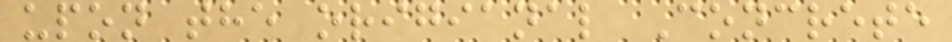upon the origianal Concrete
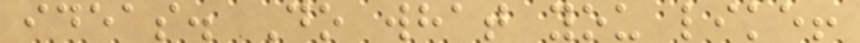ideas. Do what you like!
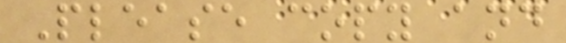Please copy and
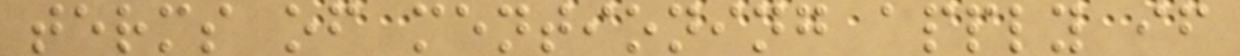terms of mentioning apply if
